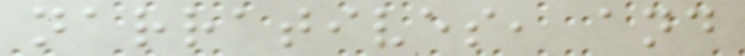narratives, and
